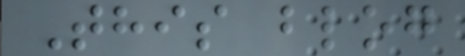This blog
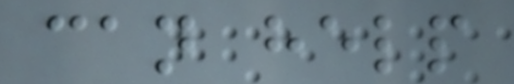can help
